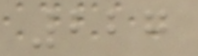227
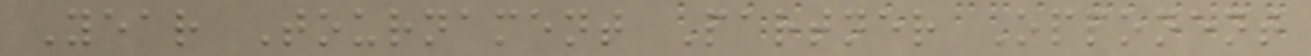Year Tournament Partner Opponent
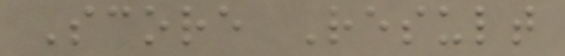Score Result
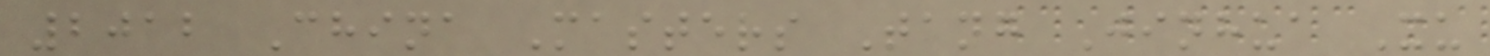2012 China Masters Tang Jinhua Xu
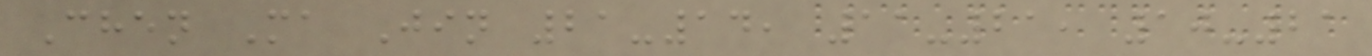Chen Ma Jin 21-14, 11-21, 10-21
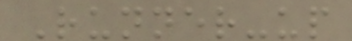Runner-up
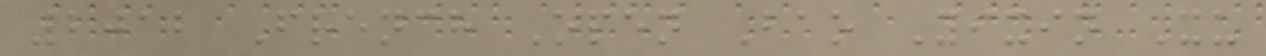2012 French Open Bao Yixin Xu
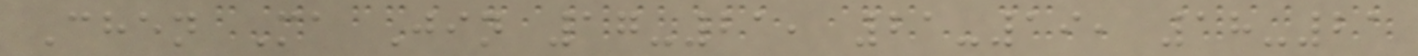Chen Ma Jin 17-21, 21-19, 18-21
